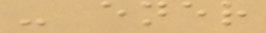- ener
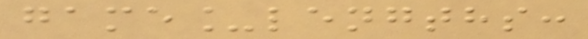game_lengths:
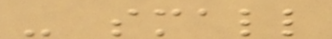- small
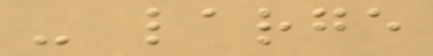- large
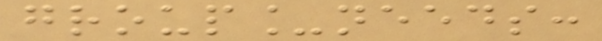group_needs:
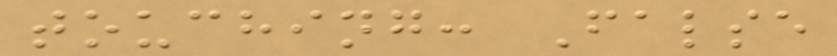touching: False
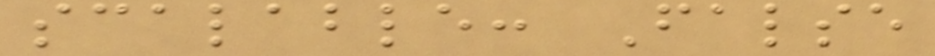scalable: False
